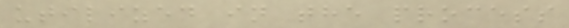utilized in the process
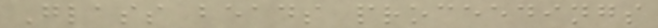Glass beads proceedings
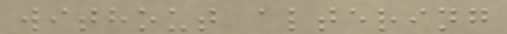without altering
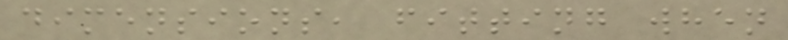dimensions, fitting when
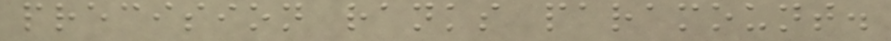precision ranks paramount.
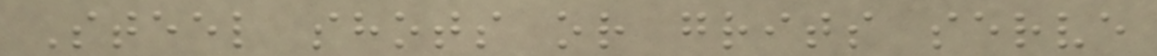Steel shots or grits serve
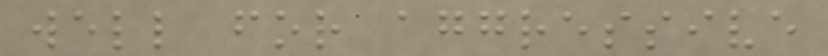well for aggressive
